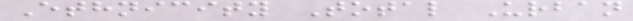Ethnicity Total Urban
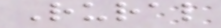Rural
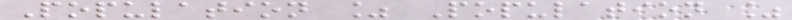Population % Population %
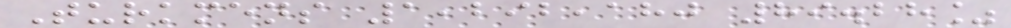Turkmens 1,292,180 89.28%
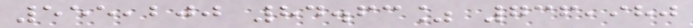555,200 84.63% 736,980
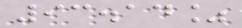93.14%
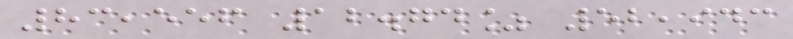83,556 12.74% 52,943
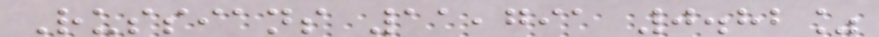Russians 11,791 0.82%
